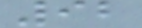92
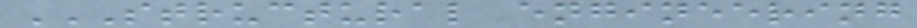STRUCTURAL ENGINEERING
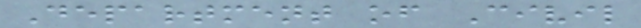Department of Civil
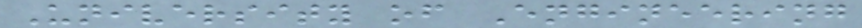University of Engineering
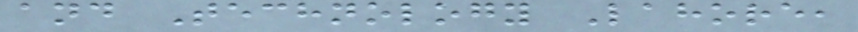and Technology Lahore,
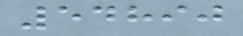54890
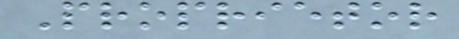Proprietor
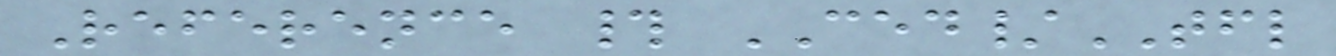Reference # CED/TFL
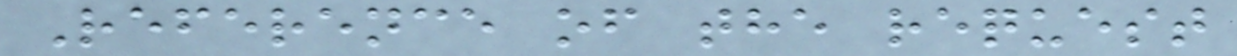Reference of the request
